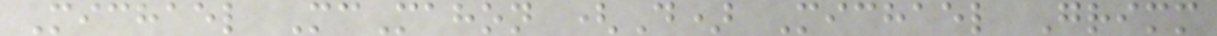Michael McMahon (D) Michael Grimm
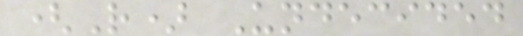(R) Undecided
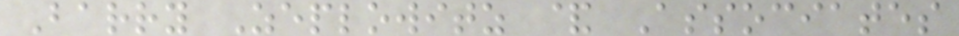Barry Zeplowitz & Associates
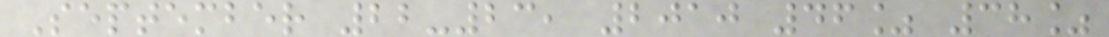September 22-23, 2010 46% 38%
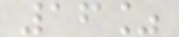16%
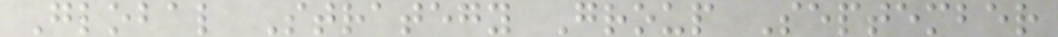Global Strategy Group September
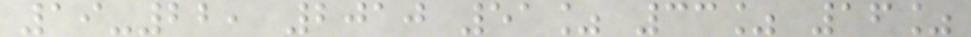19-22, 2010 51% 33% 16%
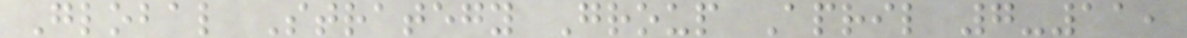Global Strategy Group April 7-11,
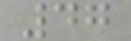47
